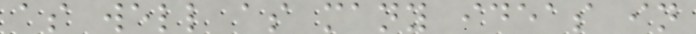as well as many ideas in
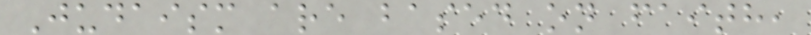Judaism are based on faith,
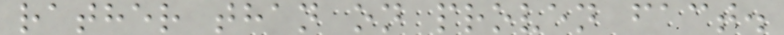rather than on proven fact.
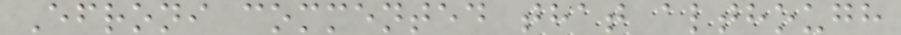Efroni commented that although
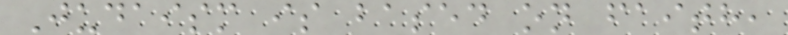Judaism is based on faith,
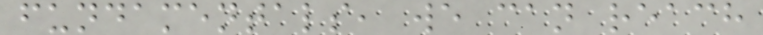fundamentals, we can reach
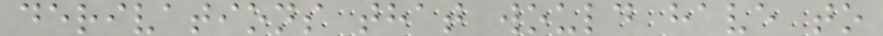derivations that would have to
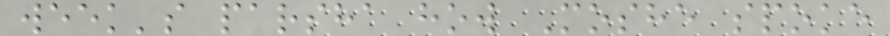week's parsha how Moshe spoke
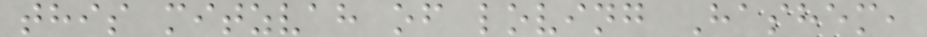this mitzvah of loving Hashem,
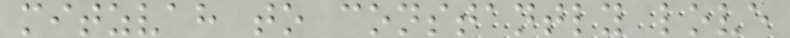mitzvah to constantly love
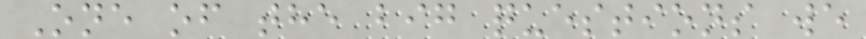One of the big questions we
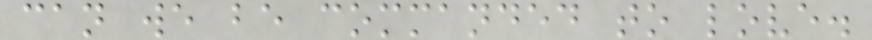can we be commanded to love.
